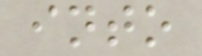into
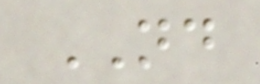ND
